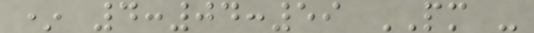* 4:04:59 PM -
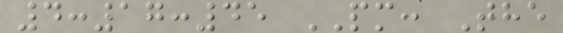4:17:45 PM: The
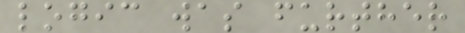logic was further
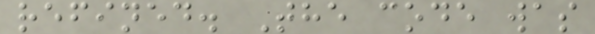refined. The code was
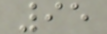95
